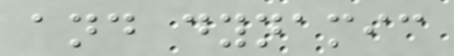and dynamic
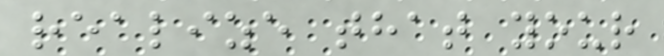realize that your
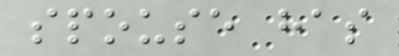spouse has
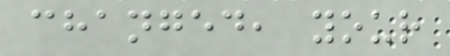changed, your
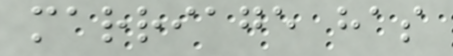marriage has
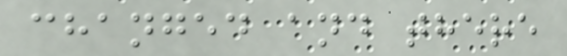changed and there
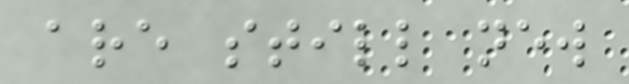are still new
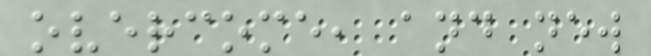overcome, and new
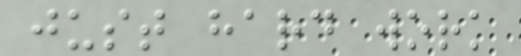just hard work
